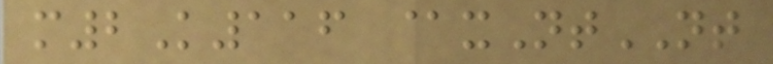m2K116 @xNtNT
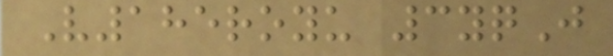V185royu 3yqJ
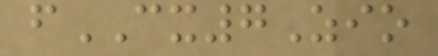fCX7Zio
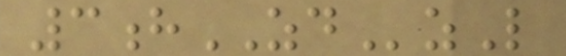3hZDzL
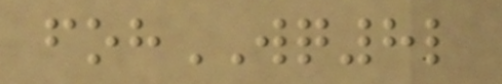fohWQ8l
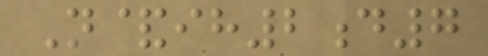N&ih2d7
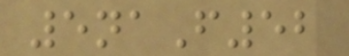5naF52
